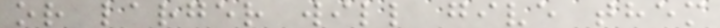or larger will give them
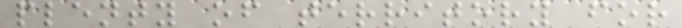plenty of territory for
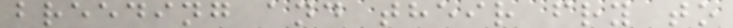breeding and their fry to
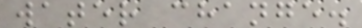water change.
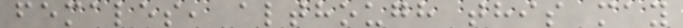females, although this may
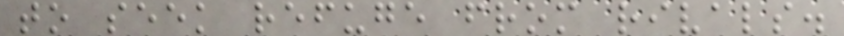to seek refuge from rivals.
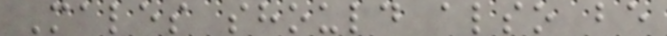Males should also be
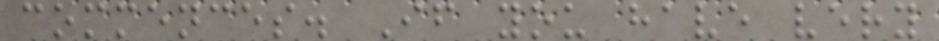commences. If you have very
